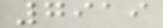7919
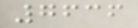7636
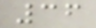36
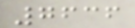7636
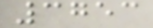3753
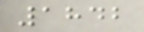1842
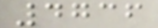4736
